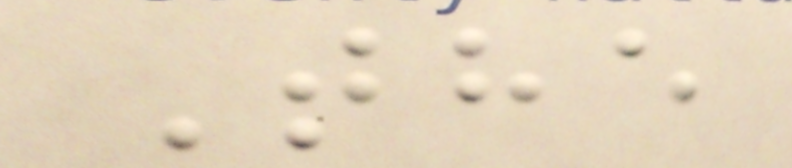The
